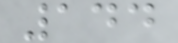144
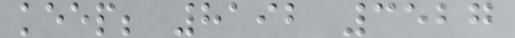keep; 8192 3527
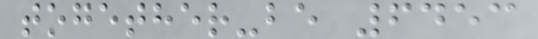together-be 6453
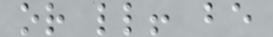or ll! be
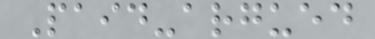Paid-argued
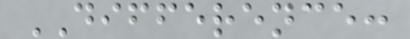DIFFERENCE:
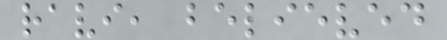ravi, believed
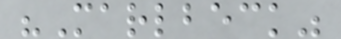"Marlbeck"
